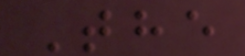The
